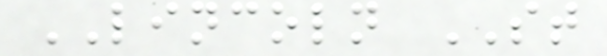LINCOLN ST
